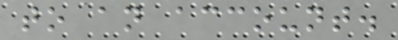to an account.
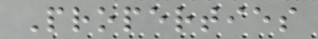Properties
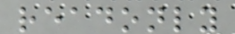readonly
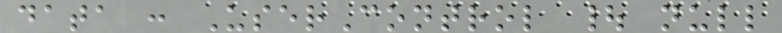data : UserControl | null
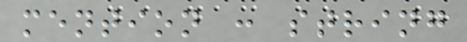mention : string
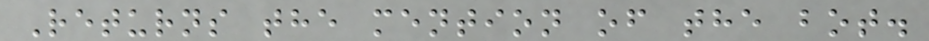Returns the mention of the bot.
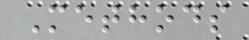Methods
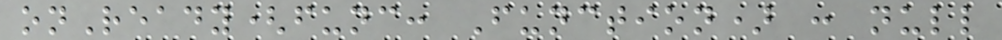onReady(func: Function) : null
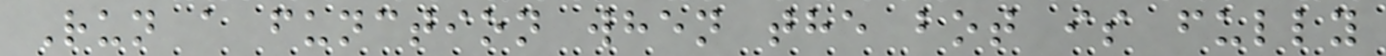Run a function when the bot is fully
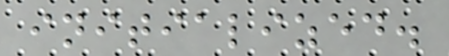initialized.
